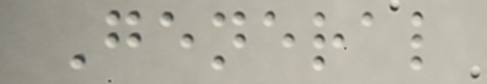General
